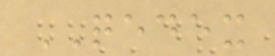QEDEX
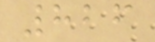826
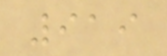919
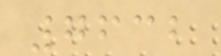7632
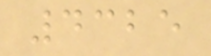4325
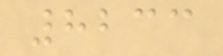8233
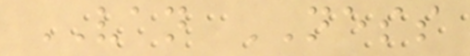VAN NESS
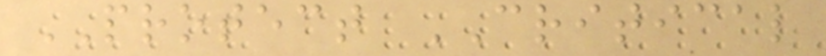PROTECT CRITICAL
